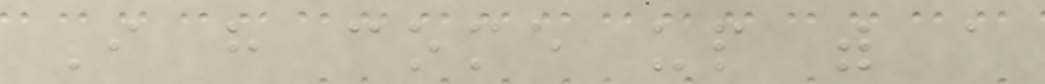I have come up with a
